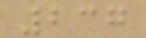237
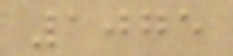1075
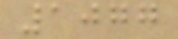1077
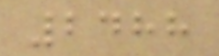2488
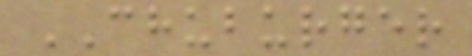CHUBURGER
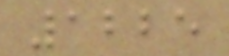1225
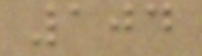104
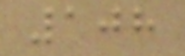108
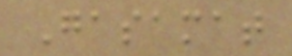Gasamat
